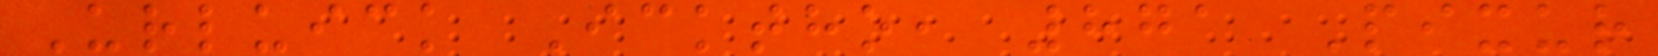Urluick Icktho, 871 Pixur
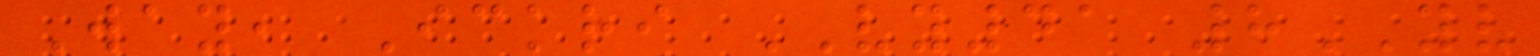Way, Ickri VY41 8YV
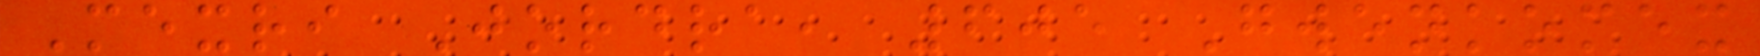Mexri Jordra, 605 Gwenkomex
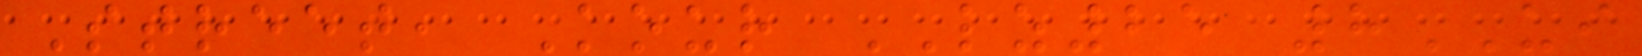Street, Kour LZ25 8UI
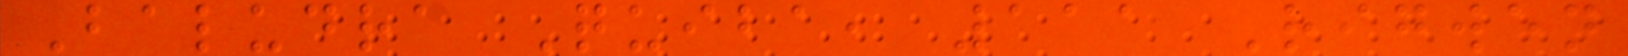Baludra Quiba, 111 Rigwen
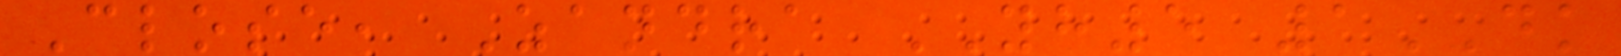Close, Zandra YH5 1DK
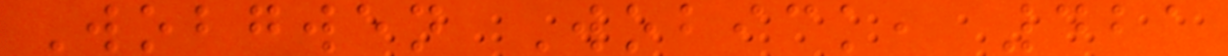Wobgwen Wobick, 421
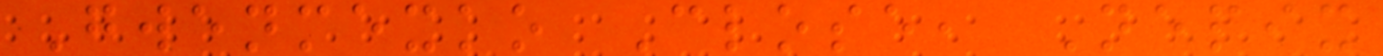Gwenmexko Close, Nepix
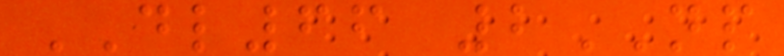DL66 2NP
